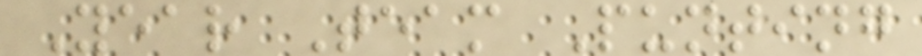Year Team Punting
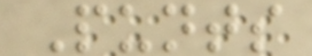Punts
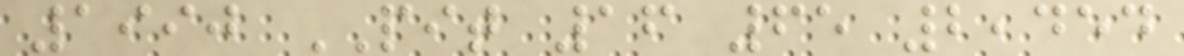1990 PIT 16 65 2,454
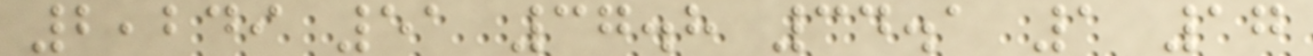2,249 51 37.8 34.1 1 17
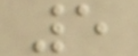5
